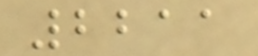2211
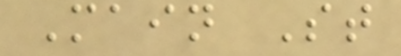Main St
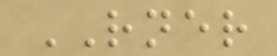RNER
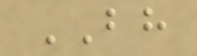BH
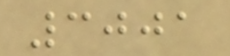3001
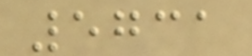5731
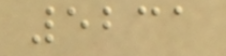5231
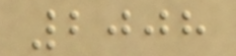2008
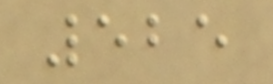525
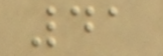41
